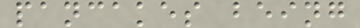pancakes being
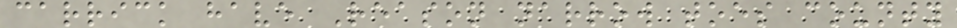carrick have Reason narrow toes county
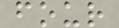four
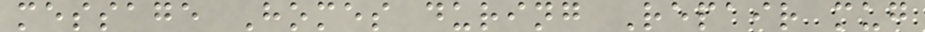message Homes during Repair mug
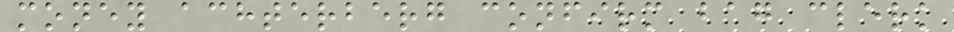money achterberg confirm bag clerk
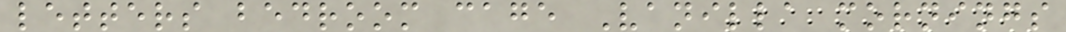letters bedroom cage Vanilla mornings
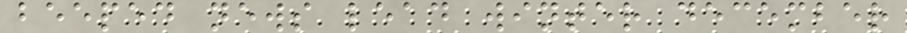beeped news lead winter december
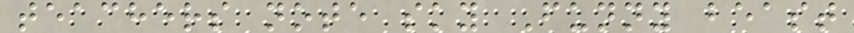teachers note sky Funny beast
